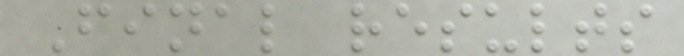Final results
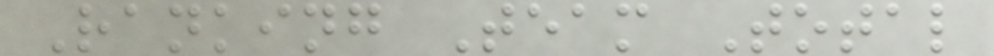Ranking Team Total
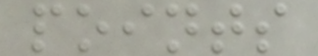points
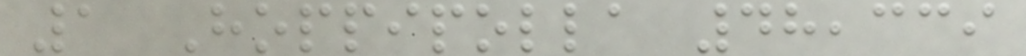1 Hoppipolla 48,339
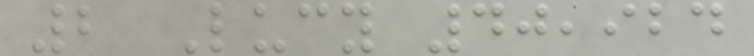2 Lucy 40,924
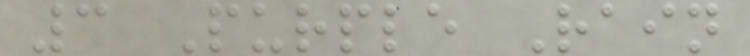3 Purple Rain
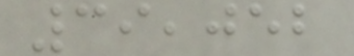39,052
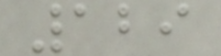129
